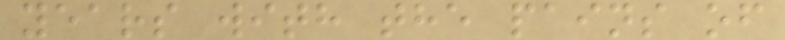years with the pains of
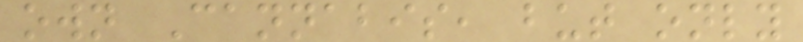own Cannabis, but only
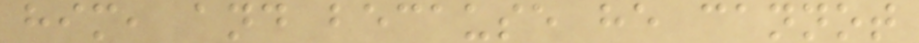him, and because he cannot
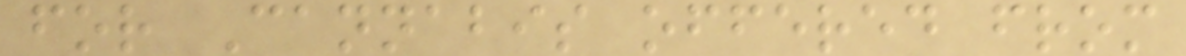for Cannabis offered from
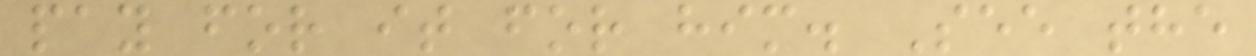pay for it for him. See the
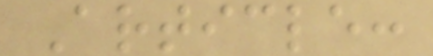Article:
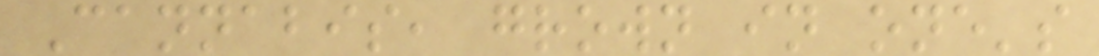Cannabis, grown in one's
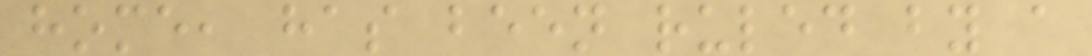home, has been ruled by a
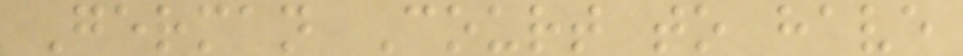German Court to have
